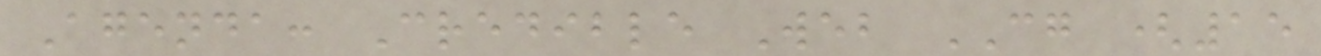Agenda: Credible Web CG (15
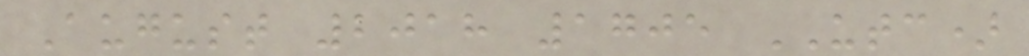August 2018 1705 UTC)
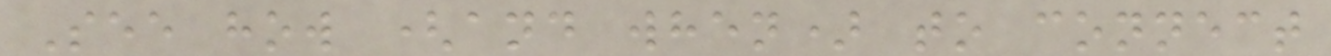See how (and when) to connect
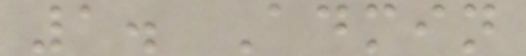1. Admin
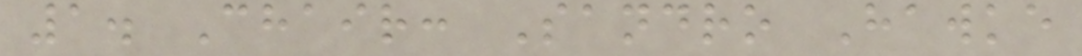1. Chair: Sandro Hawke
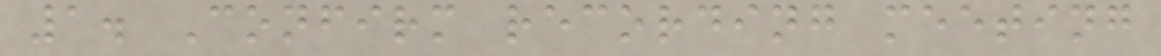1. Confirm recording meeting
